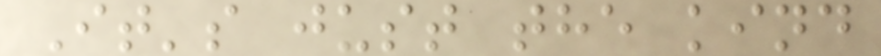It's just the kind
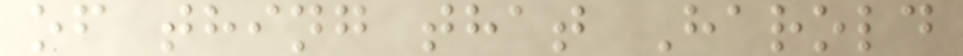of thing that Harold
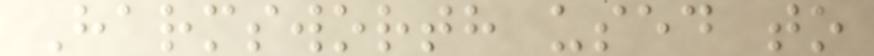Harmsworth used to
